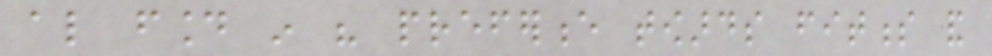also found in his preference towards fitness and
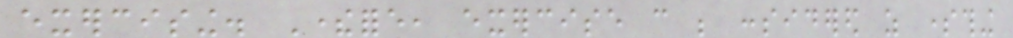exercising. Therefore, exercise can be considered as something
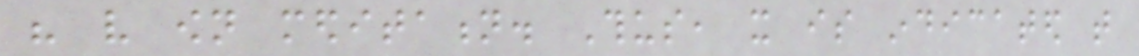his very own meditation. Thus, it is indicated that
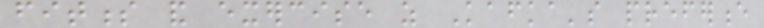fitness and exercise as Kafka's preference
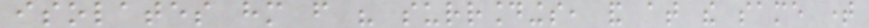isolates him from his surroundings, and at the same time
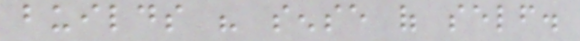builds his sense of self.
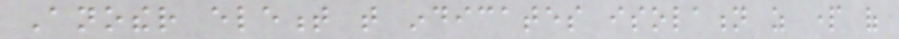Another element that indicates isolation as part of
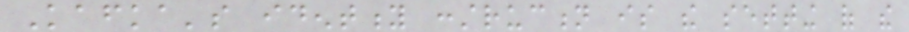Kafka's identity construction is the setting of the
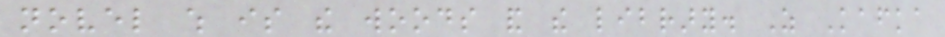novel which is the woods and the library. As Kafka
